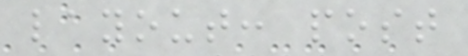layout: post
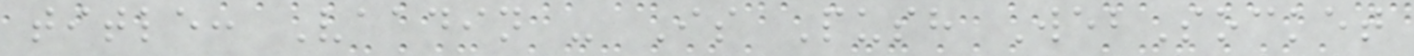title: Vaadin - Is Push WebSocket
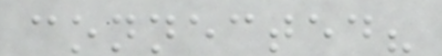connected?
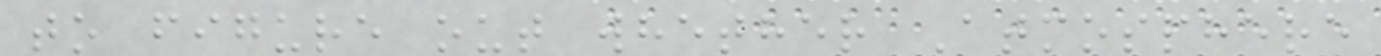to figure out whether Atmosphere
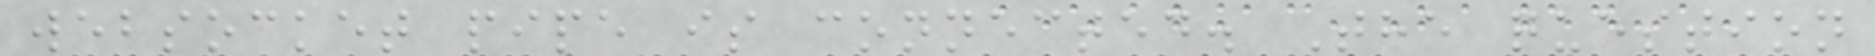websocket pipe is connected. The question
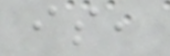is,
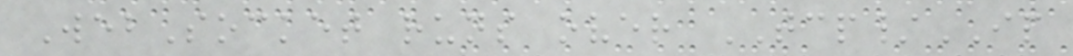WebSocket runs over TCP/IP
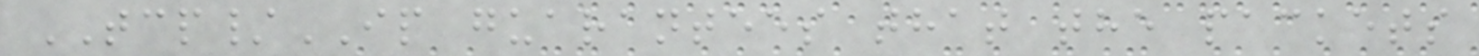TCP/IP guarantees that the packets
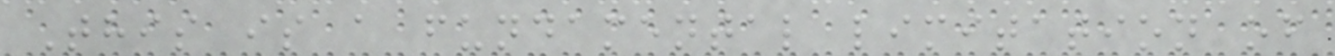This is a fundamental limitation of
